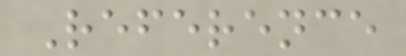Reference
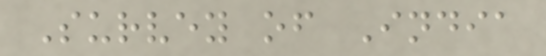Survey of India
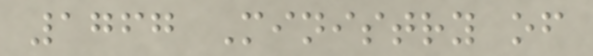1767 Ministry of
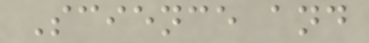Science and
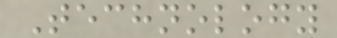Technology
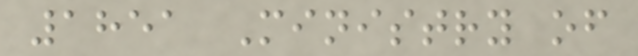1851 Ministry of
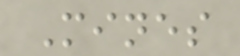Mines
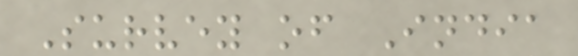Survey of India
